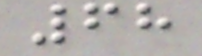68
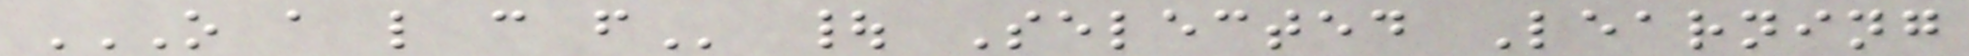O A L C F | Selected Learning
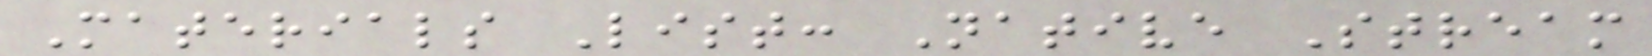Materials List: Native Stream
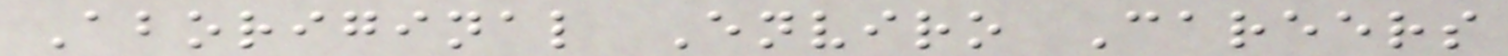Aboriginal Enviro Careers
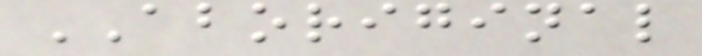ABORIGINAL
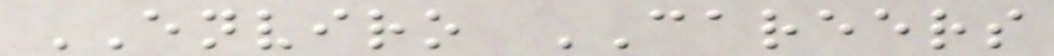ENVIRO CAREERS
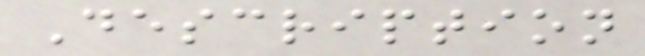Description
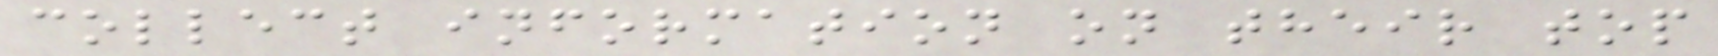collect information on their top
